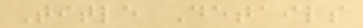Title Details
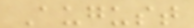August
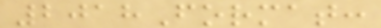2018Format:
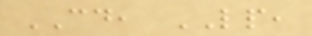CD, LP,
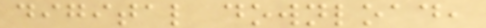digital download,
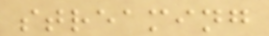streaming
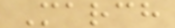March
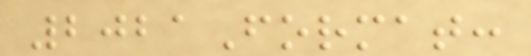2021Format:
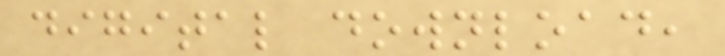digital download,
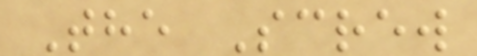The Screw
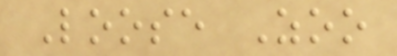Loose Zoo
